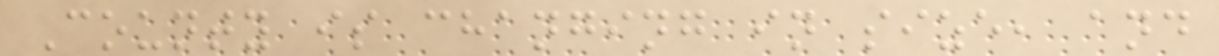County is changing in size, and
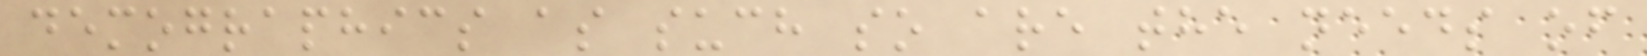demographics as such so are the needs of
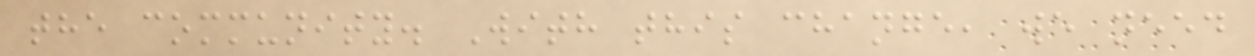the community. With this change, we need
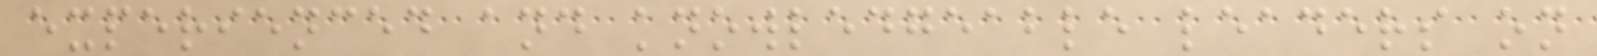experienced and knowledgeable leaders on
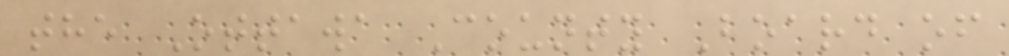the Ottawa County Board of
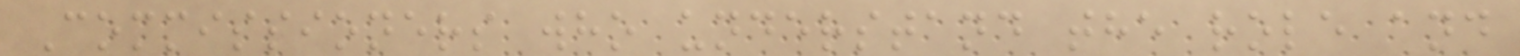Commissioners who understand the role and
